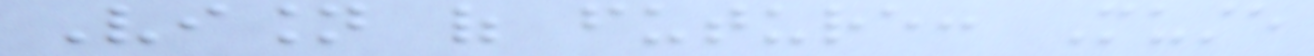Vision of future: Muste
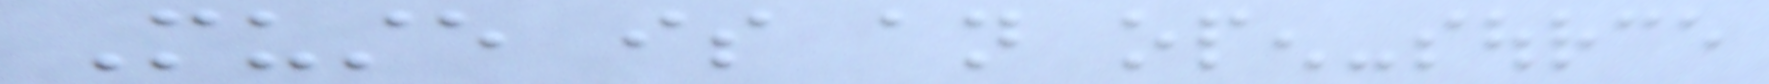Muste is an open-source
